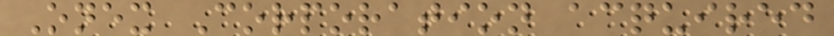Onex Corporation acquired
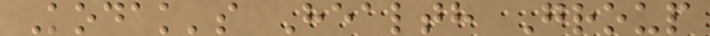Kodak's Health Group
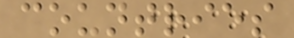countries
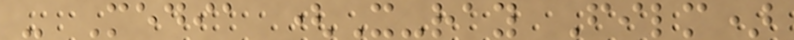- Media (X-ray Film)
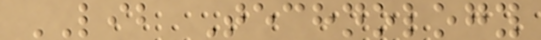LIB Technology
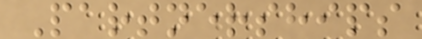Partnerships
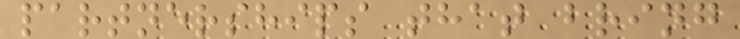partnerships that bring
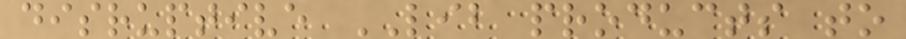disruptive LIB products to
